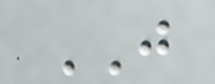JUST
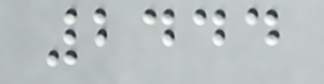2444
